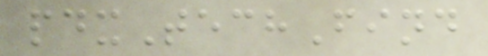pdxTechFind
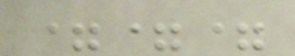===
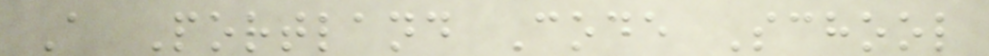A Portland Code School
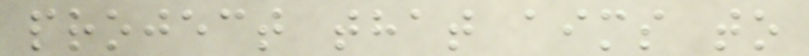project that aims to
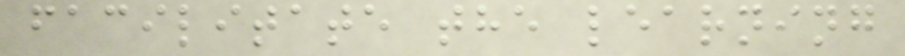facilitate the learning
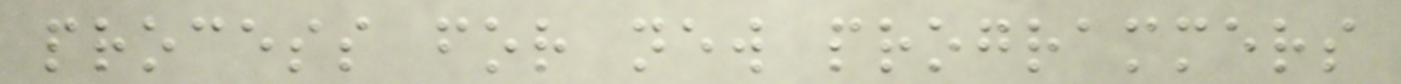process for new programmers
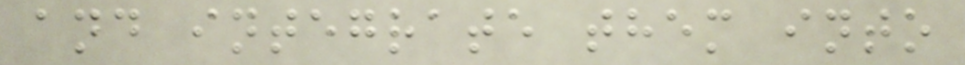and integrate them into
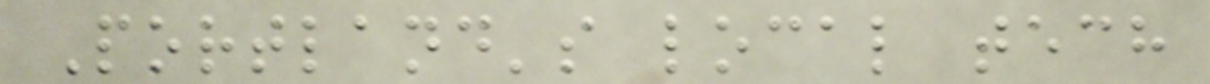Portland's local tech
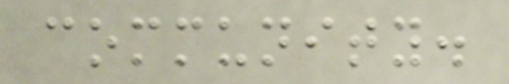community.
